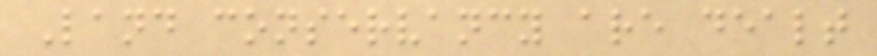Land conservancy are dealt
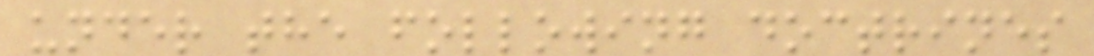under the following doctrines
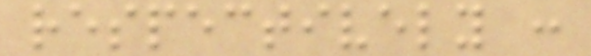respectively :
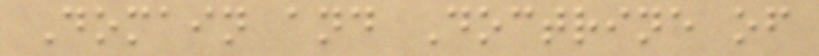Domain and Doctrine of
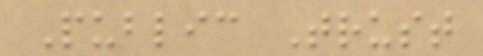Public Trust
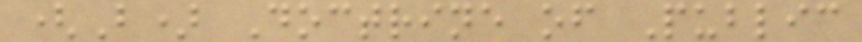(B) Doctrine of Public
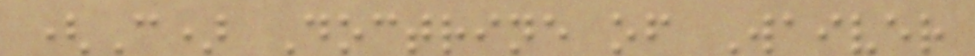(C) Doctrine of Waiver
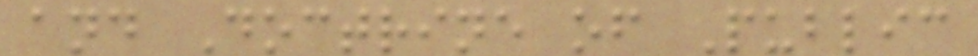and Doctrine of Public
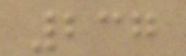237
